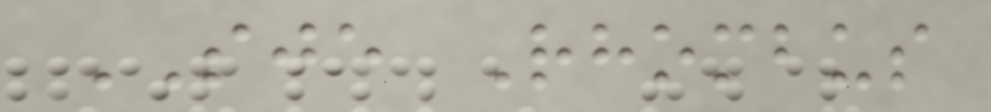SJE Rhombus
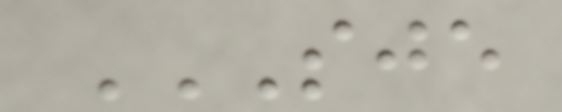SJE
